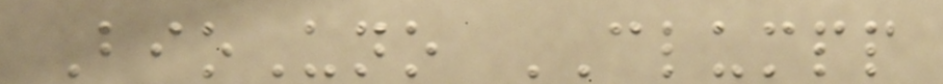BioUno CLUMPP
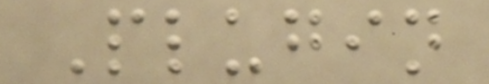Plugin
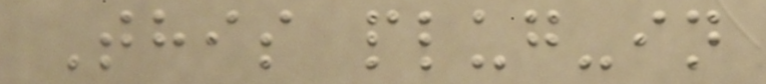This plug-in
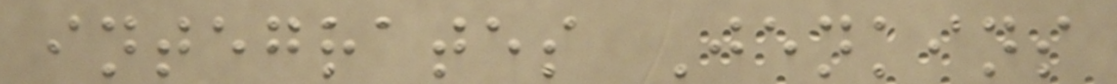integrates Jenkins
